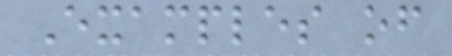Examples of
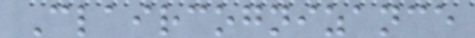Claircognizance
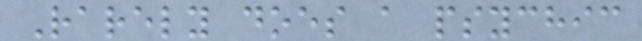Rarely does a psychic
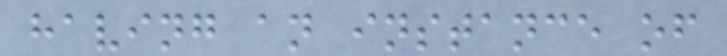having an instance of
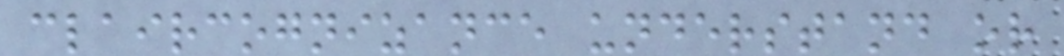claircognizance understand or
